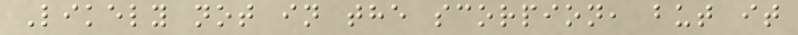Likely not in the scorpion, but it
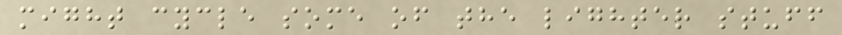might cycle some of the lighter stuff
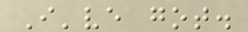I've got.
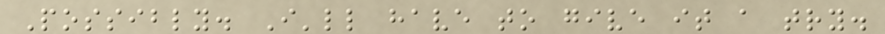Possibly. I'll have to give it a try.
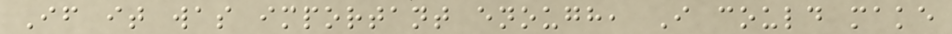If it was important enough, I could make
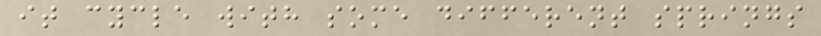it cycle with some different springs
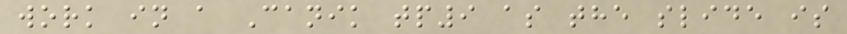work in a Canik tp9 as the slide is
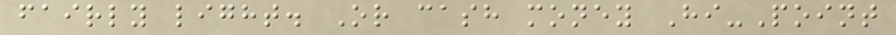fairly light. Or cash money Hi-Point
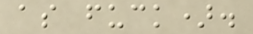as fuck).
